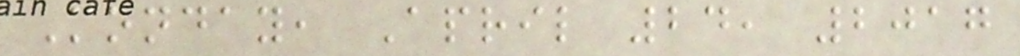Monday, April 24, 2017
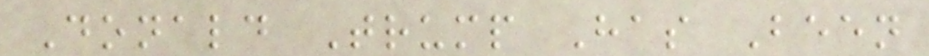Donald Trump Has Been
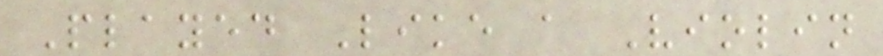Played Like a Violin
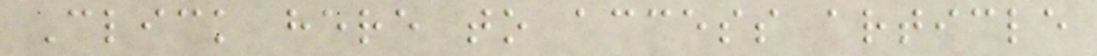Click here to access article
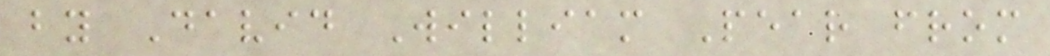by David William Pear from
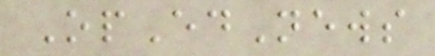OpEdNews
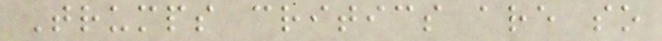Trumps critics are so
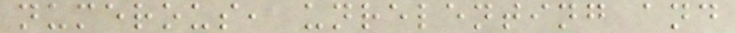numerous, unrelenting and
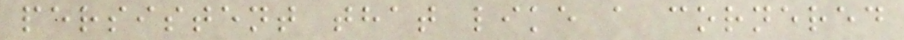persistent that like a cornered
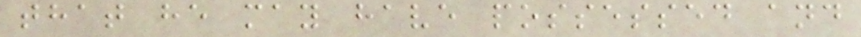that he may have possessed and
